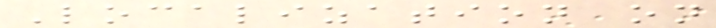Localization on
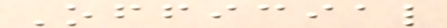Official
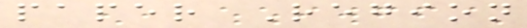paper Region
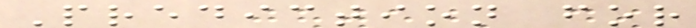Prediction for
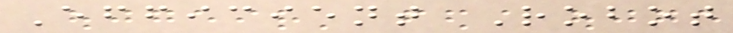Efficient Robot
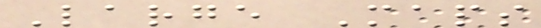Large Maps
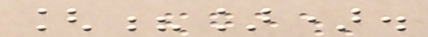[?]).
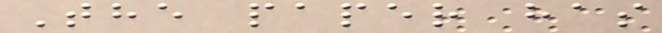The paper has
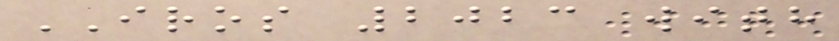IROS 2023 with
